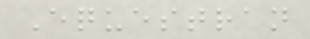Equestran
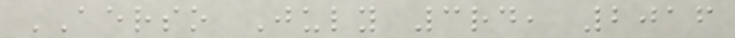AERSO July 3rd, 2016
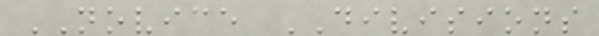NOVICE DIVISIONS
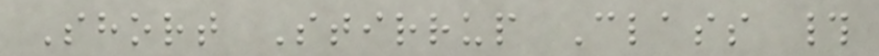Short Stirrup Class #
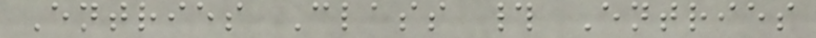Entries Class # Entries
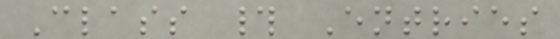Class # Entries
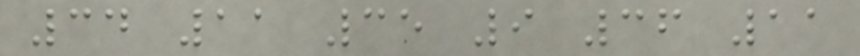34 11 35 9 36 11
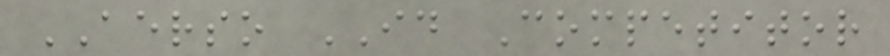AERSO ID Competitor
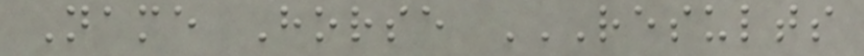Name Horse RESULTS
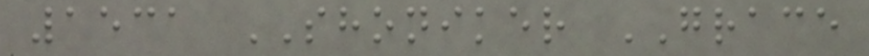1531 SHONIKER GRACE
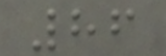86
